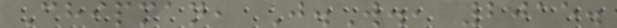Chipman, J.W., 2015.
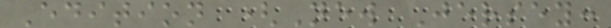Edition (New Jersey:
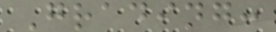Grading:
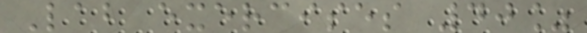Lab exercises 40%
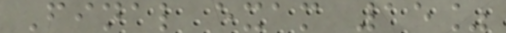Final exam 15%
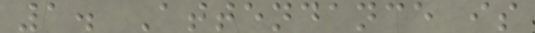1. Attendance is
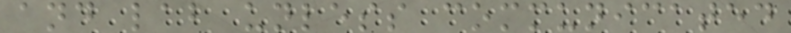and lab unless communicated
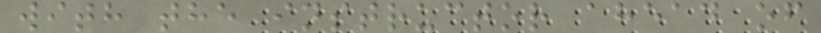with the instructor ahead of
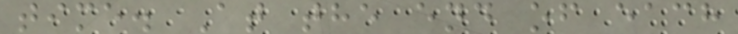time. At the end of each
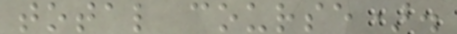total course).
